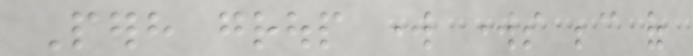Perhaps group work works because of
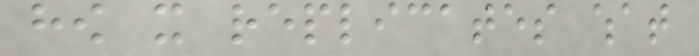how it replicates what
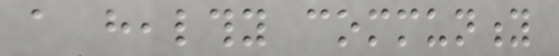a healthy community
